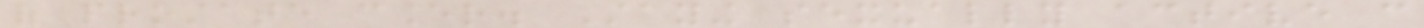of prostate cancer. Staying sexually active can
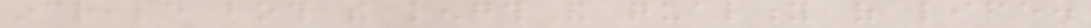increase both the length and quality of life.
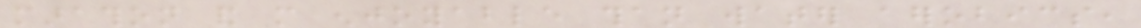marathon and more enjoyable than water aerobics,
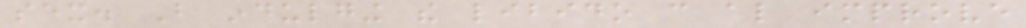sex. But indulging the libido can also improve
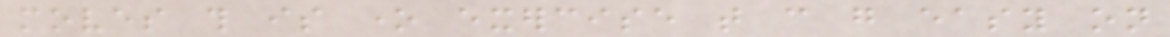moves this is one exercise that can go easy on
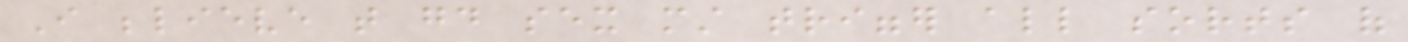I believe that good sex must trigger all sorts of
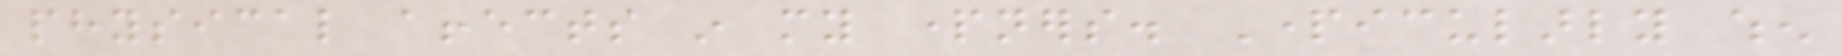physical affects in my partners. Particularly when
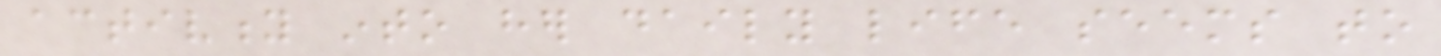activity into her daily life seems to
